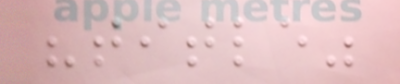"title"
